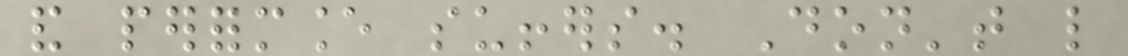and performance suffers. Don't like
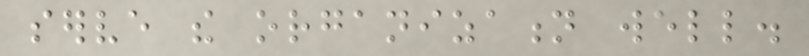serve the organization well.
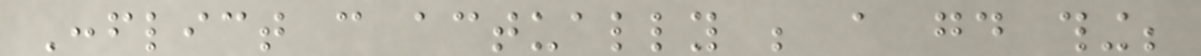Conflict can actually be a good thing;
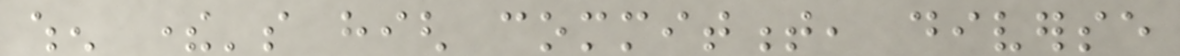when there's high commitment, diverse
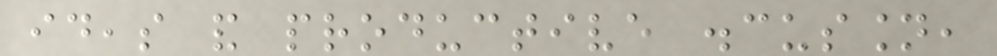ideas and productive discussion,
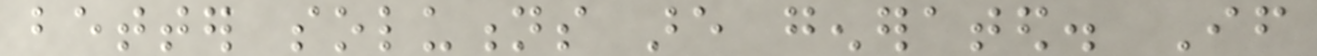better solutions are generated. If
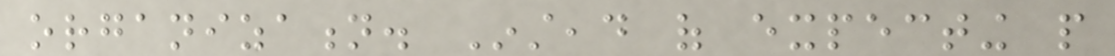organization. Instead of expecting people
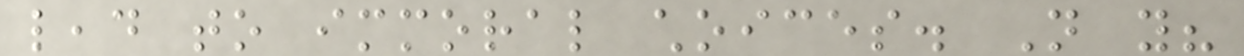lead to immoral choices. Not you?
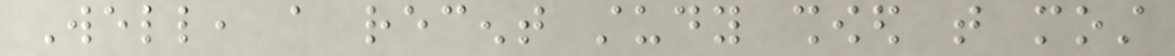Well, a recent study showed that most
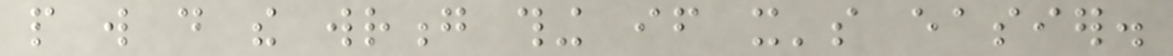people will do the wrong thing if it's easier.
